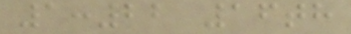1:22 16th
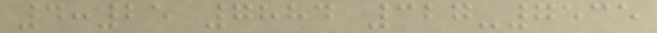4:25 7884 327-7535
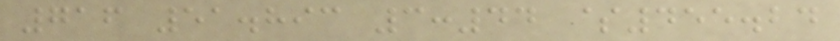716 51.893 3:44 $455.24
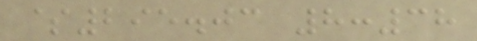$295.03 8:38
